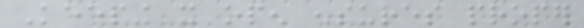Keeping it open ensures proper
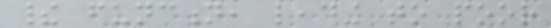their function, leading to poor
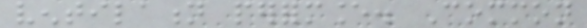ventilation performance. Common
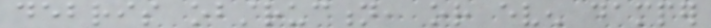debris obstruction, or even damper
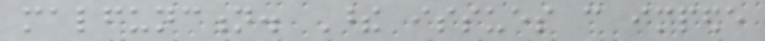malfunction. These issues can impede
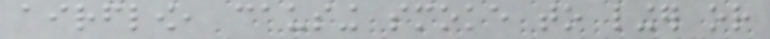airflow, causing smoke to linger or
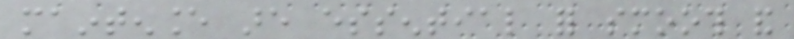maintenance are essential for smooth and
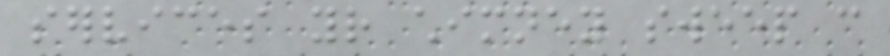services your chimney sweep can
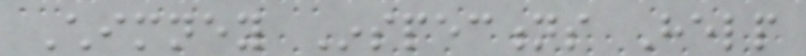Chimney Inspections Help
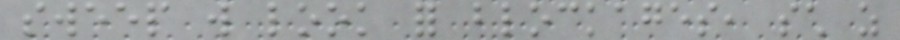sweep will look for blockages, such as
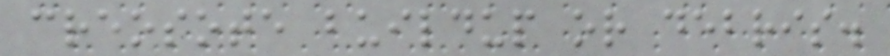creosote buildup or debris.
